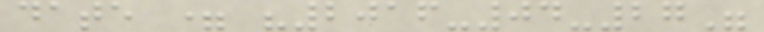date = "2016-04-27"
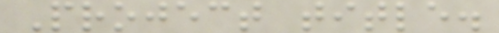Project title.
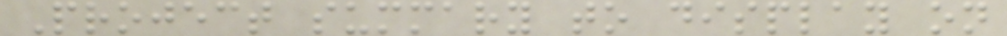Project summary to display on
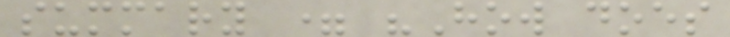summary = "How does
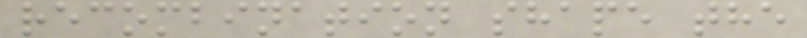recombination shape the
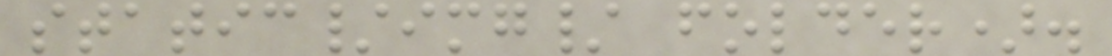static/img/ folder).
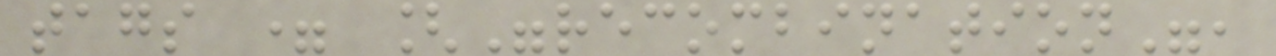tags = ["recombination",
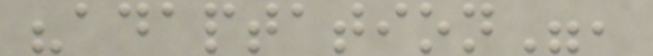"adaptation",
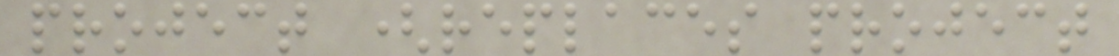project (replaces project
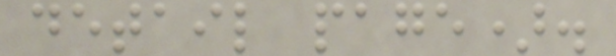detail page).
